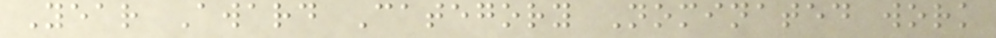Year Award Category Nominated work
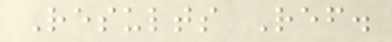Results Ref.
